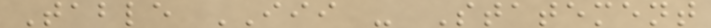Table III - Statement
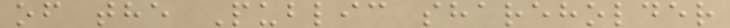of the Public shareholder
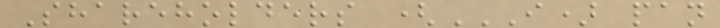Shareholders (I) PAN
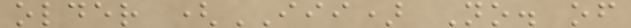older (III) No. of
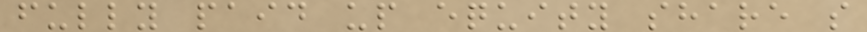fully paid up equity share s
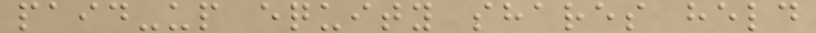paid-up equity shares held
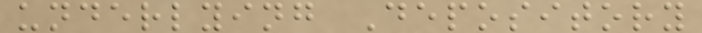underlying Depository
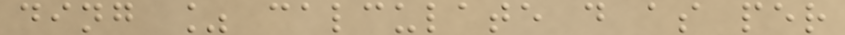ding % calculate d as per
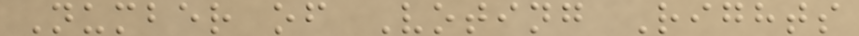Number of Voting Rights
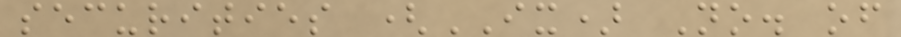securities (IX) No. of
